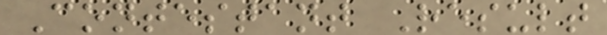Contestant Result
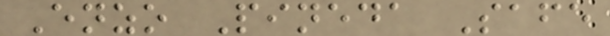Enzo Pineda Safe
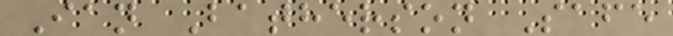Ian Batherson Safe
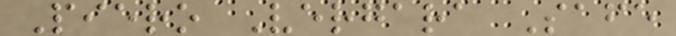Piero Vergara Safe
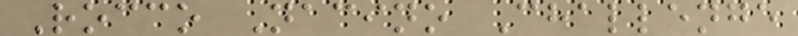Rocco Nacino Challenge
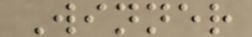Winner
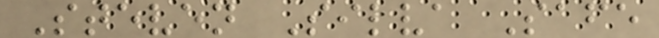Steven Silva Safe
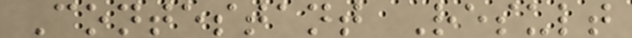Contestant Result
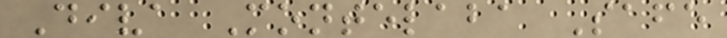Diva Montelaba Safe
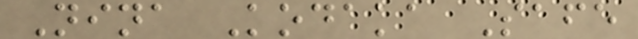Nina Kodaka Safe
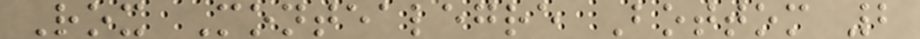Rox Montealegre Bottom 2
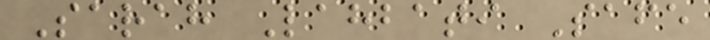Sarah Lahbati Safe
